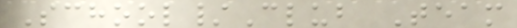School/Club Team
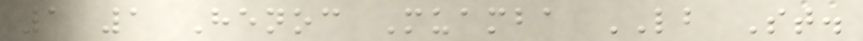1 1 Henoc Muamba LB St.
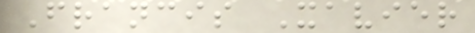Francis Xavier
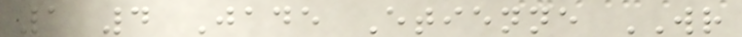1 4 Jade Etienne WR
